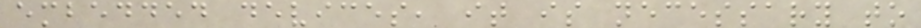embedded devices, it is necessary to
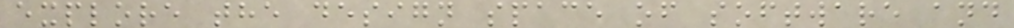explore the design space of software and
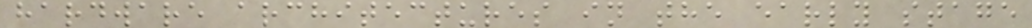hardware architectures in the early stage
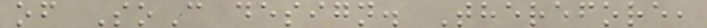of SoC design. Therefore,
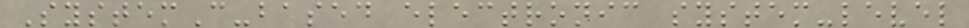SystemC-based electronic system-level
